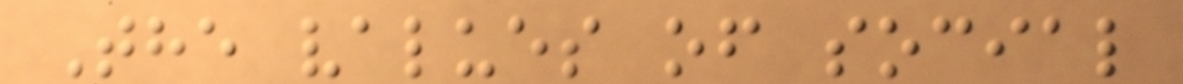The values of social
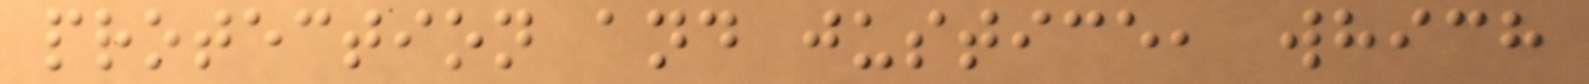protection and justice, which
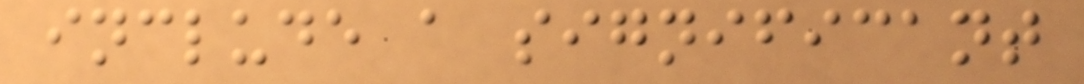include a significant
